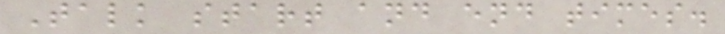Talk start and end times.
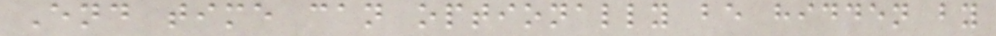End time can optionally be hidden by
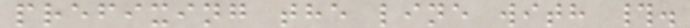prefixing the line with #.
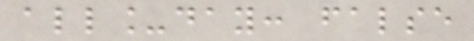all_day: false
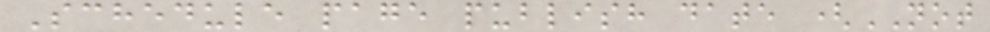Schedule page publish date (NOT
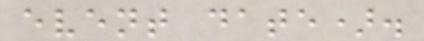event date).
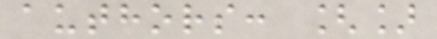authors: []
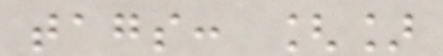tags: []
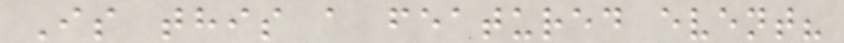Is this a featured event?
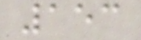153
